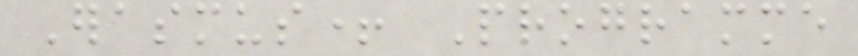Erasmus+ Programme
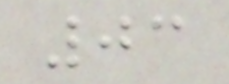03
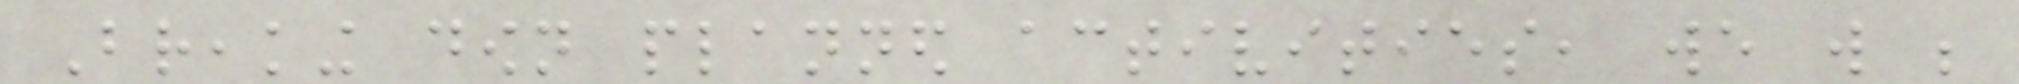Breaking down planned activities, we will be
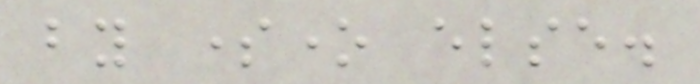by someone else.
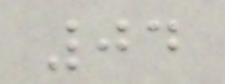04
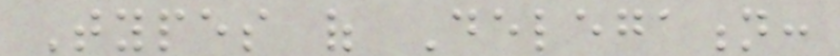Types of Delegation:
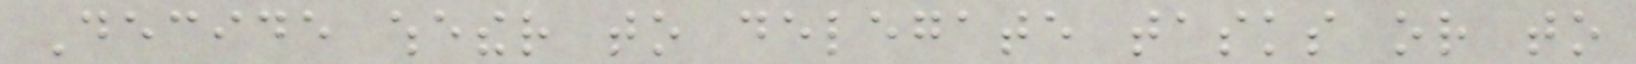Decide whether to delegate tasks or to
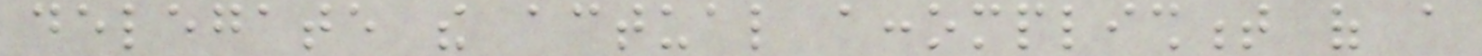delegate the actual accomplishment of a
